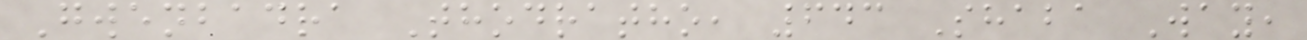Gwenbadra Thodratho, 643 Shaba Way,
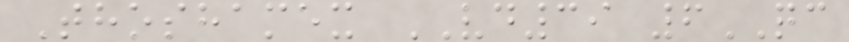Thoshamex VD39 6QC
